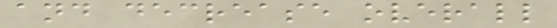and decrease overall
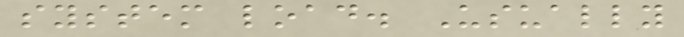system load. Usually
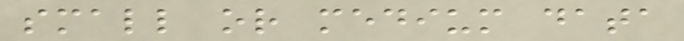small or medium data
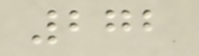272
